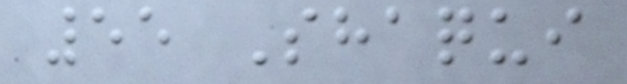55 Shaqui
